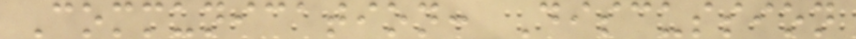Communication: Discussion
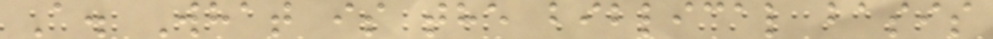A. What is the biblical basis
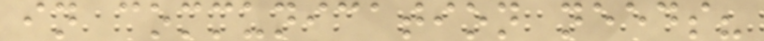in communication needs?
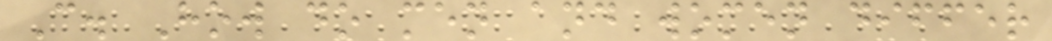C. How do men and women differ
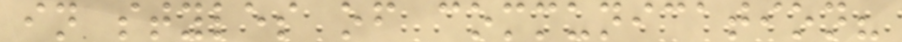in styles of communication?
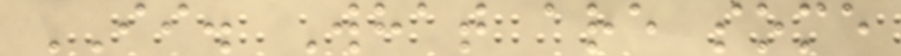II. What are some
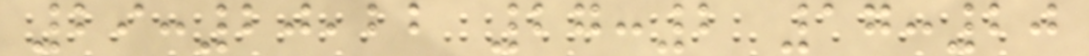29:20,22 27:2 17:20
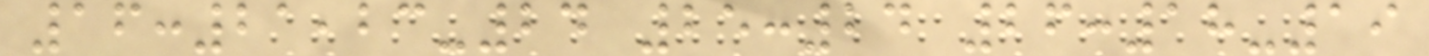16:21,23-24 25:24 26:18-19
